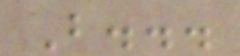But...
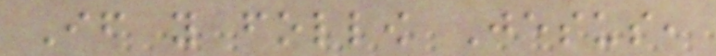If you follow Jesus,
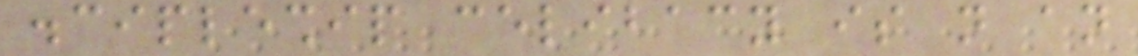discipleship celibacy is not an
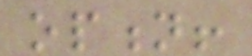option!
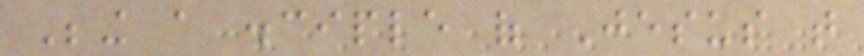Being a disciple of Jesus that
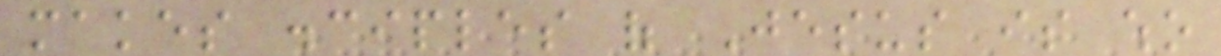makes disciples of Jesus is who
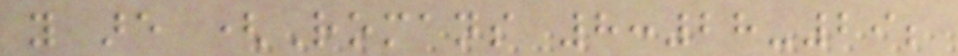you are (Romans 8:28-29;
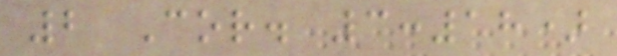2 Cor. 3:18)
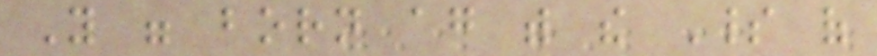You were born again with the Spirit of
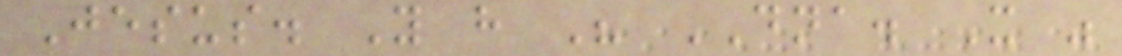Jesus. You have His DNA. It was
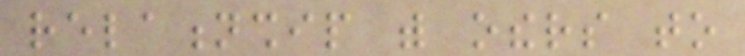relationship with others to
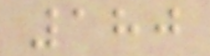180
